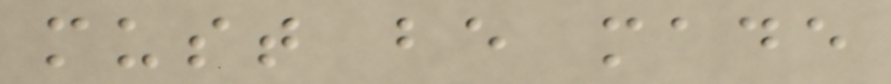must be made
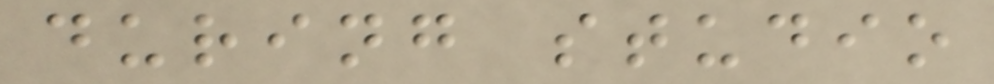during studio
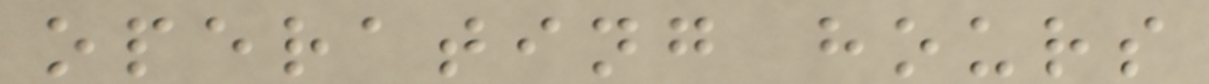operating hours
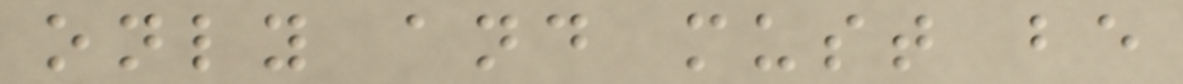only and must be
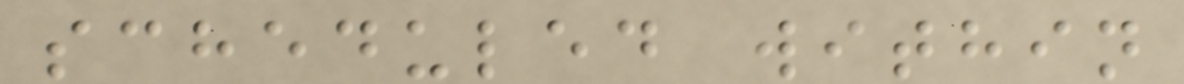scheduled within
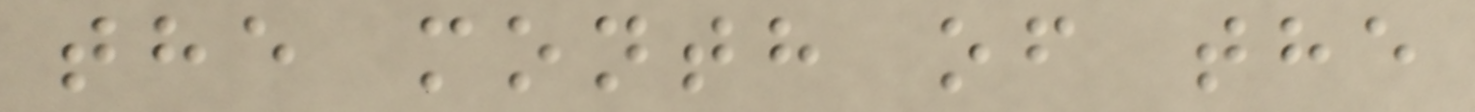the month of the
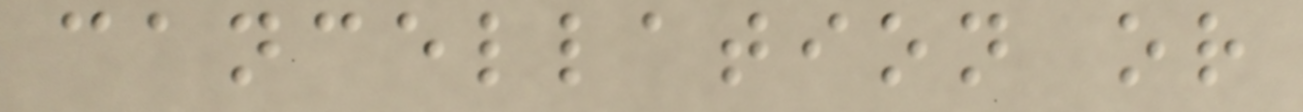cancellation or
